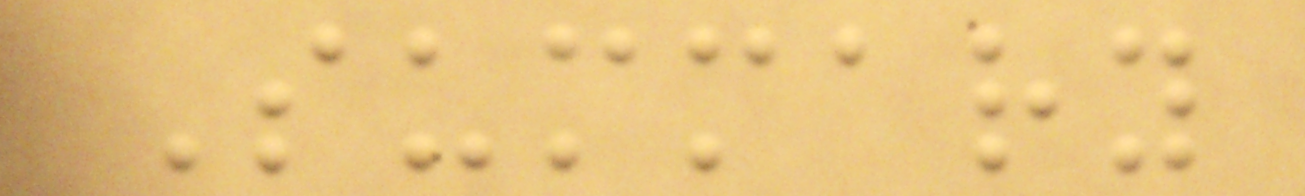Summary
